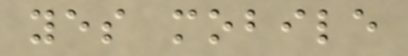yes mobile
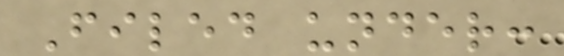Filed under:
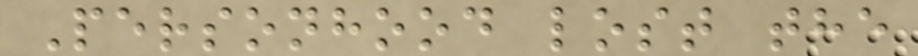Personhood lost the
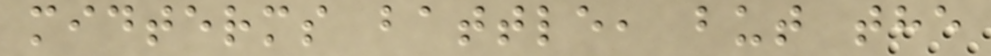midterms battle, but the
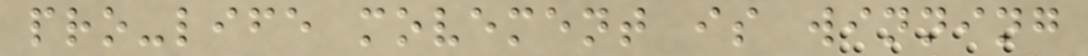pro-life movement is winning
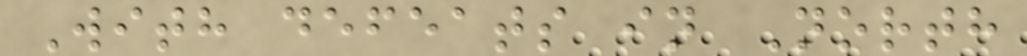With defeats in North
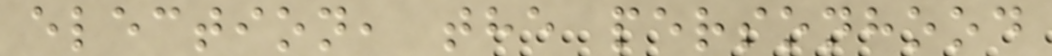election, the personhood
